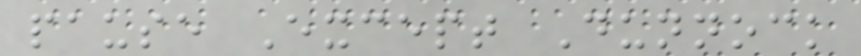pause Except Dunnock
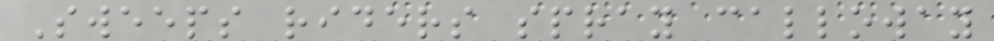Sweeps riders spray calloway
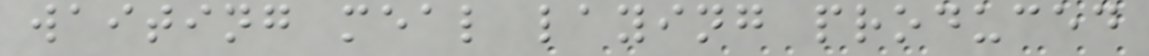waiting meal laying produced
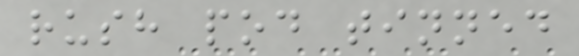rush pod tinned
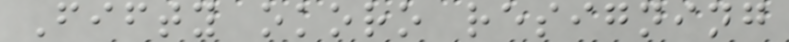Fifty okoro resigning
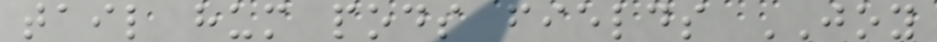tail hum pods fields JOY
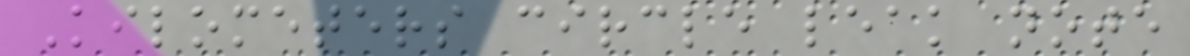Kilometers circle leak note
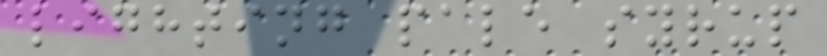lighting pale syrup
